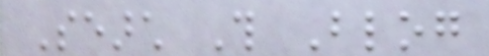Search This Blog
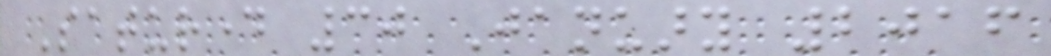Saturday 30 January 2016
